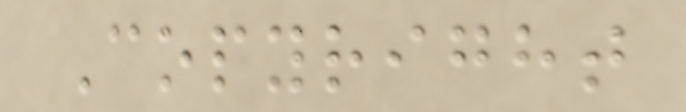Copyright
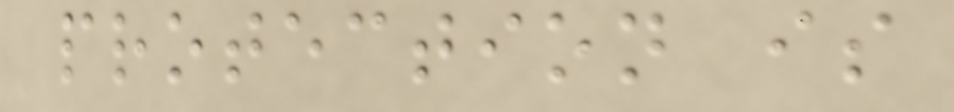protection is
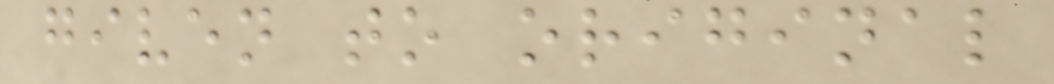given to original
